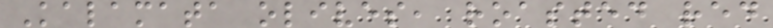Kalamata olives, roasted red
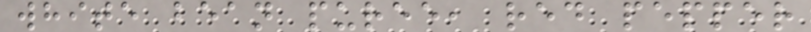white bean puree, red pepper
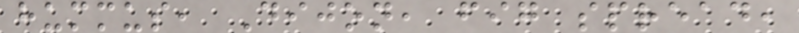hummus, Dijon, fig spread,
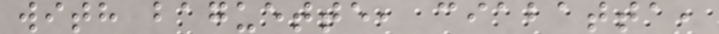with baguette, ciabatta,
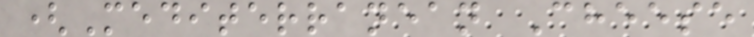(Mediterranean Cheese
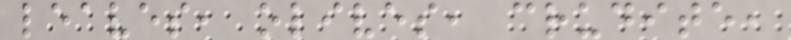leaves, olives, crudite,
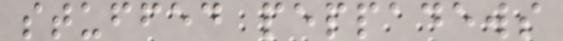stuffed peppadews
